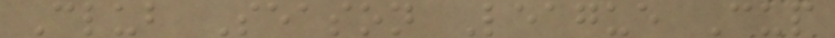Club Season League Cup
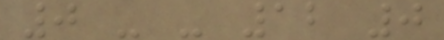0 - - 12 0
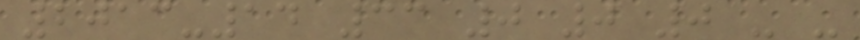2013-14 33 0 0 0 - -
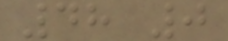48 0
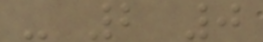- 2 0
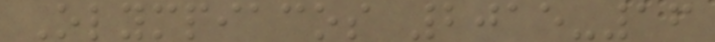Olympiacos 2015-16
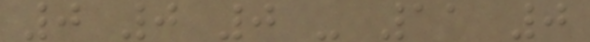0 0 0 - 11 0
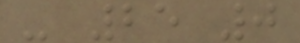- 25 0
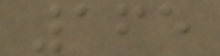165
